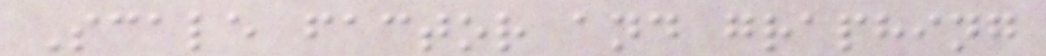Scale factor and graphing
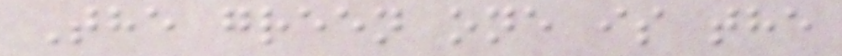The green one is the
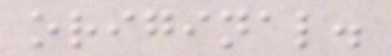original.
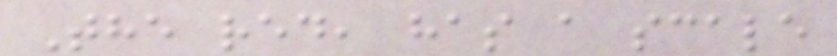The red, has a scale
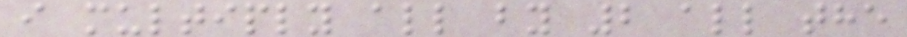i multiply all by 2 all the
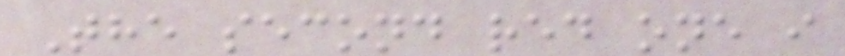The second red one i
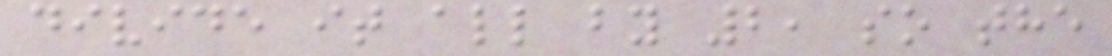divide it all by 2, so the
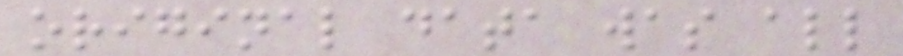original data was all
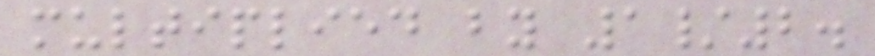multiplied by 1/2.
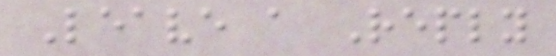Leave a Reply
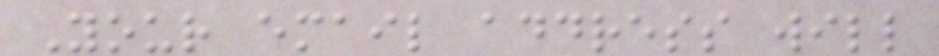Your email address will
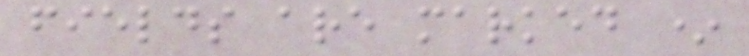fields are marked *
